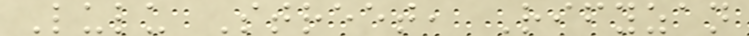Lulu Street, Rifyzan
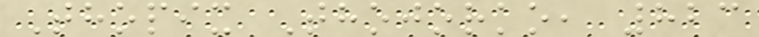Thopix Thojorko, 823
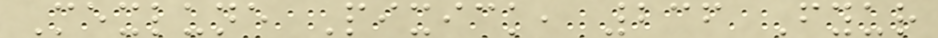Mexlune Pixick, 236 Fyur
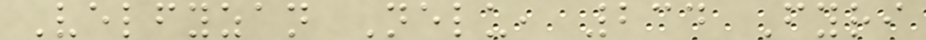Velfyzan Nelu, 234 Fyri
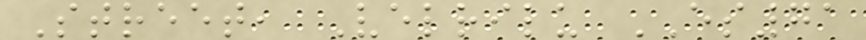Street, Velrilu ES71
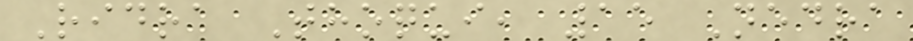Ridra Thoqui, 15 Nedra
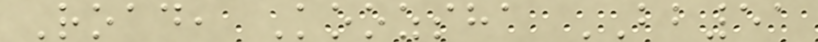Road, Koozsha BB51
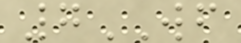7WF
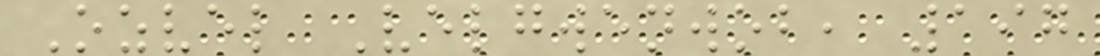Ozvel Velgwenwob, 197
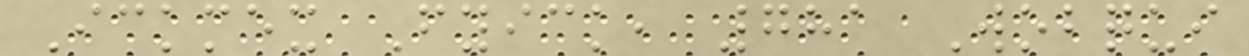Ickmex Fyick, 781 Wobqui
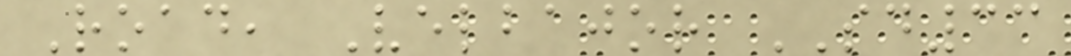Road, Velbajor SD33
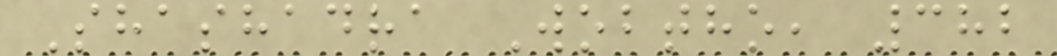Shashadra Wobtho, 382
